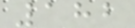182
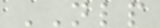NLP
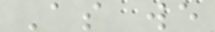As we
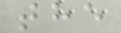the
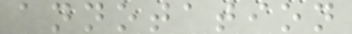annotation
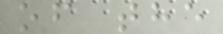of the
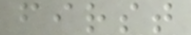first
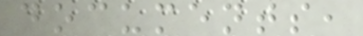documents,
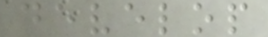develop
